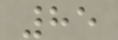85
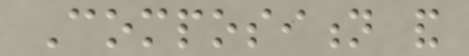Composition and
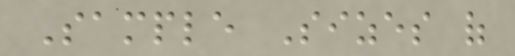Sample Sizes of
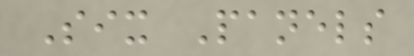Six Panels
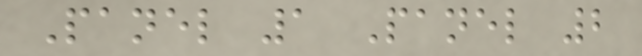Panel 1 Panel 2
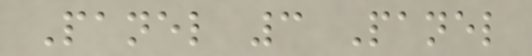Panel 3 Panel
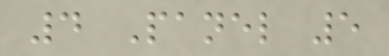4 Panel 5
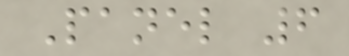Panel 6
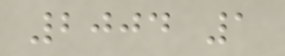2004 1
